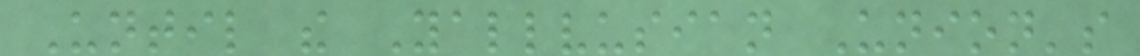Until the Yallvusian Union's
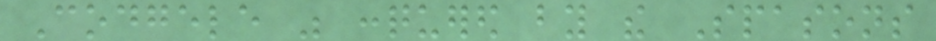Codgele was conquered by the Spasons
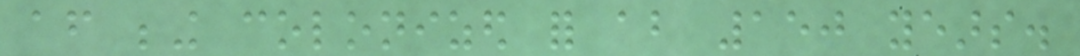after being colonized for about 150 years.
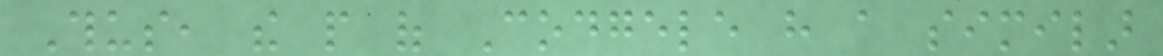Thus, the people of Codgele have a similar
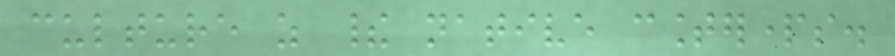culture as their native counterparts.
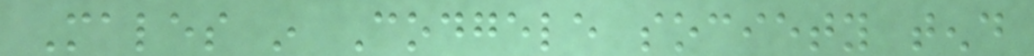Males in Codgele society tend
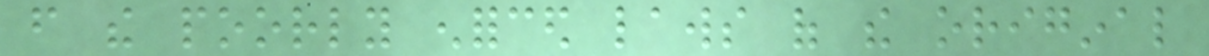from the poorly enforced laws of the original
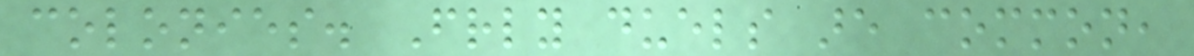colonies. Friendly duels are common,
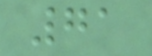71
